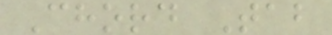Chord Tab
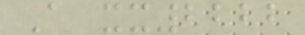A xx2222
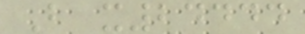B x24444
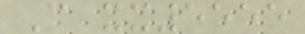C xx5555
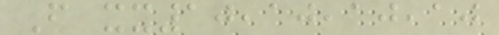F xx10,10,10,10
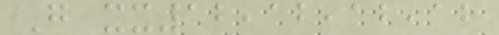G xx12,12,12,12
